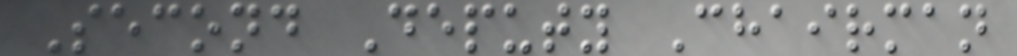Second Deputy Chairman
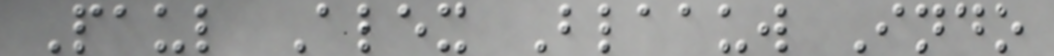Paul Alex Blaauw Indo
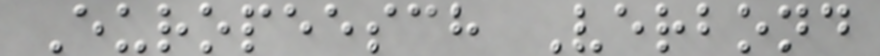Europeesch Verbond
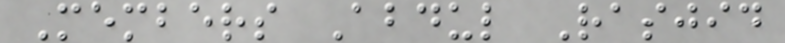Members Abdul Rasjid
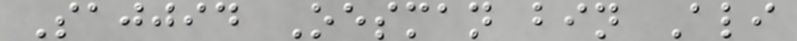Sajjid Oesman bin Ali
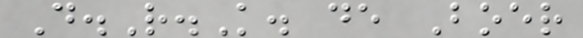D.R.K. de Boer
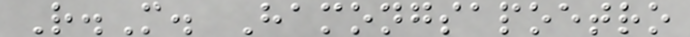R.M. Hamongsapoetro
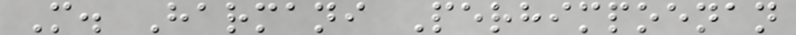M. Harmani Perhimpoenan
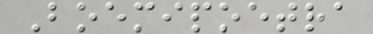Boemipoetra
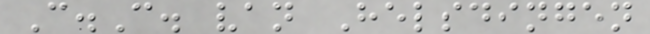C.C. van Helsdingen
